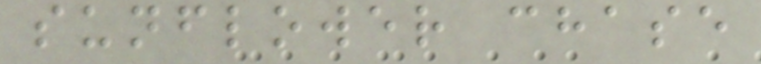sunflower chase
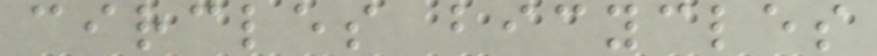circles bicycles
